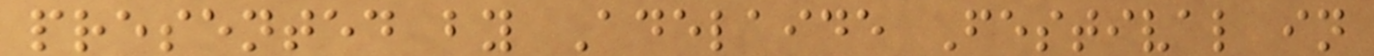presented by Adelaide Festival in
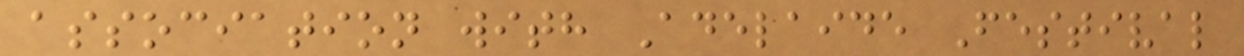association with Adelaide Festival
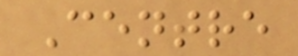Centre
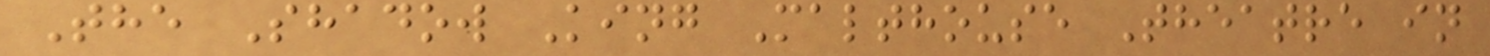The Shadow King Malthouse Theatre in
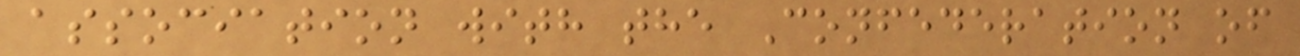association with the Confederation of
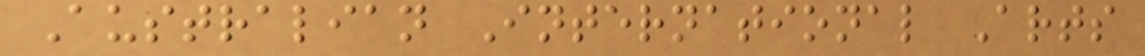Australian International Arts
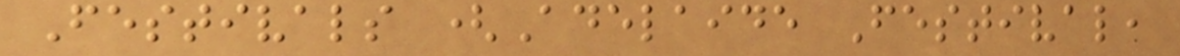Festivals (Adelaide Festival,
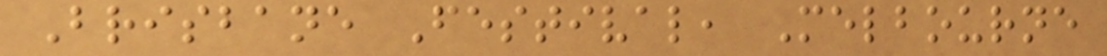Brisbane Festival, Melbourne
